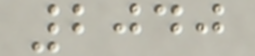2040
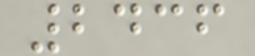2436
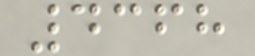4368
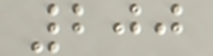200
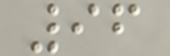96
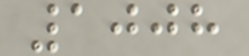1008
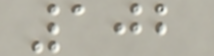102
